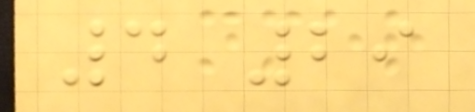4 29
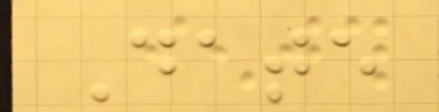Date
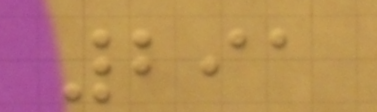291
